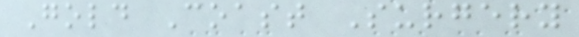Gold Coast Surgery
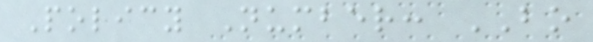Policy Number: BO
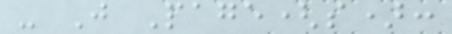- J Page(s):
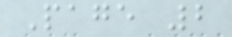Page 2
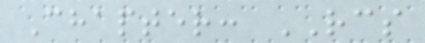Chapter: RCS
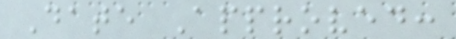Date Approved:
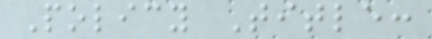Policy Title:
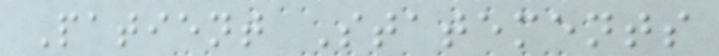Patient Statements
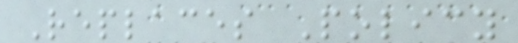Replaces Policy
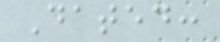Dated:
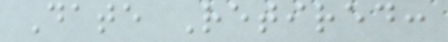Date Retired:
